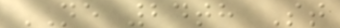NE 24th St
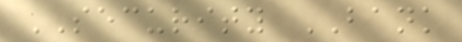SECURITY BANK
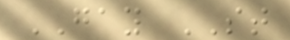GAY ST
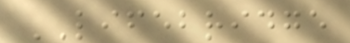LIFEBRIDGE
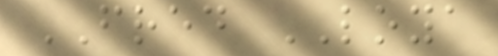FRED LOYA
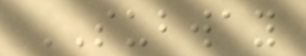SUBWAY
